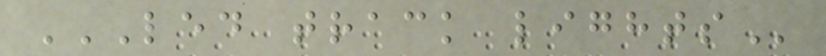LED TRACK LIGHTS
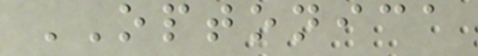OPTONICA
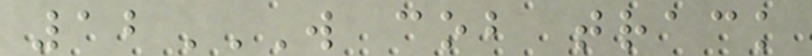12W COB TRACK
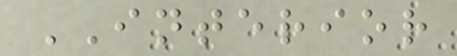INTERIOR
